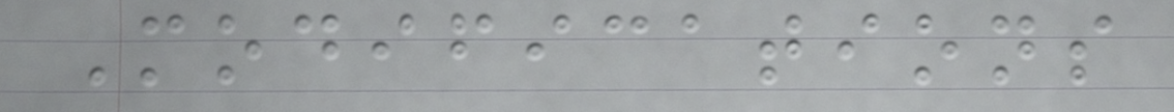Modifications
